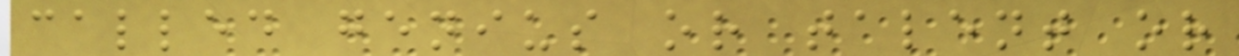called genius or talent or
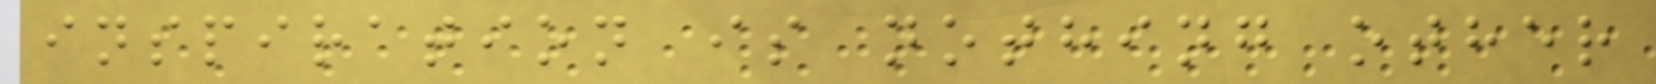inspiration is nothing other
